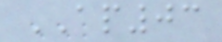AP03
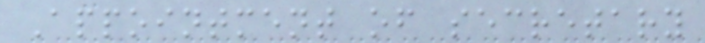Appointment of secretary
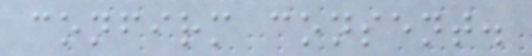confirm consent.
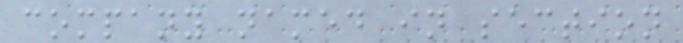company named in section
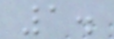1.
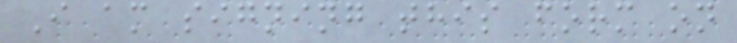I am signing this form on
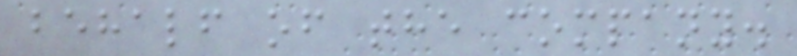behalf of the company.
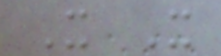X X
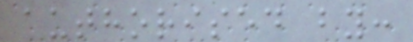authorised by:
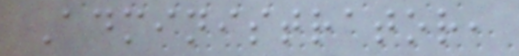Administrator,
